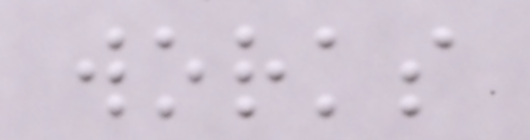works
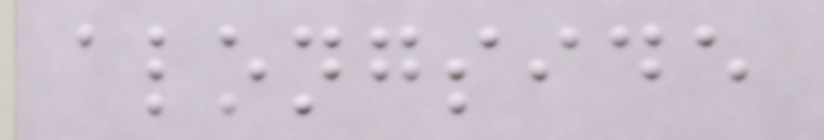alongside
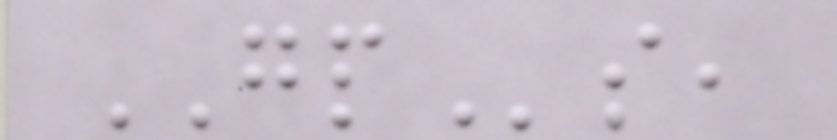GPs,
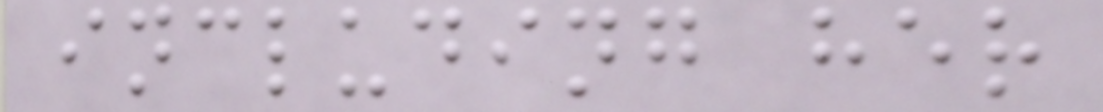including her
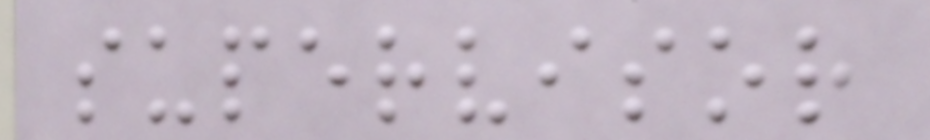supervisor
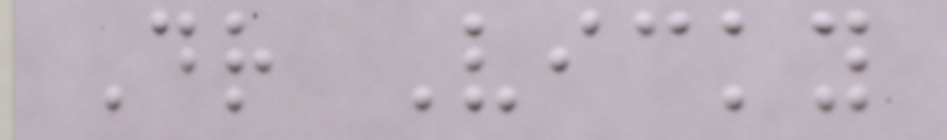Dr Vicky
